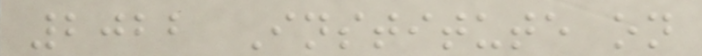2022 Institute on
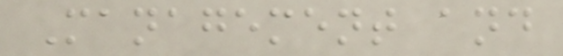Management and
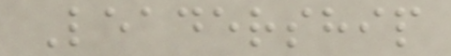Leadership
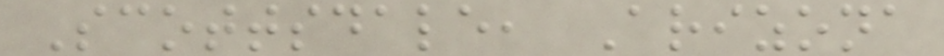Scottsdale, Arizona
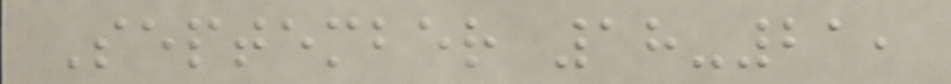September 18-21,
